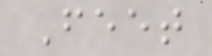Feet
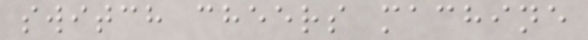switch cheers machine
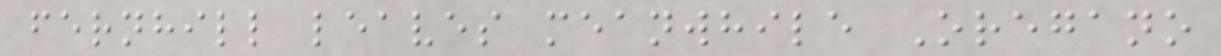fernhill leaves meanwhile Oregano
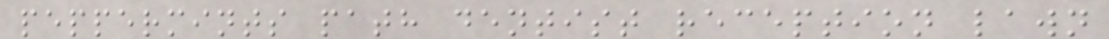peppermints path dentist reception lawn
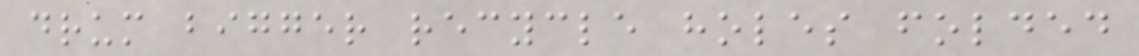drum bigger recycle holes folded
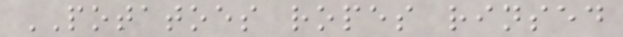POTATOES ropes rinsed
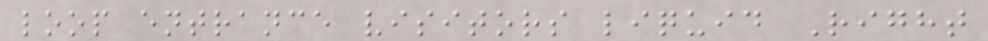loop entrance visitors liquid Right
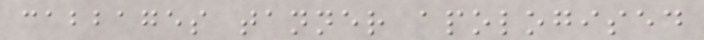cabbages tanner apologised
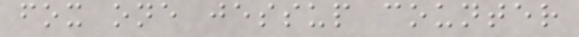fox one jessup counter
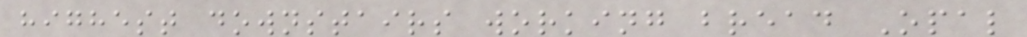highest downstairs working bread Opal
